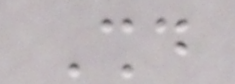Should
